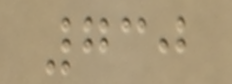730
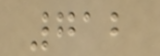712
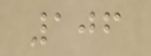106
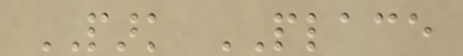PARK PLACE
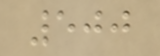500
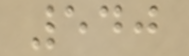540
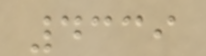4339
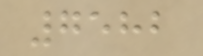7582
